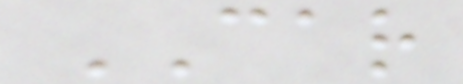CAR
